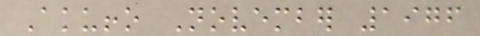Akuffo November 1976
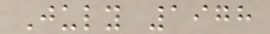July 1978
